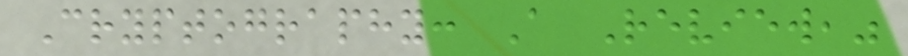Cryptography: A Review,"
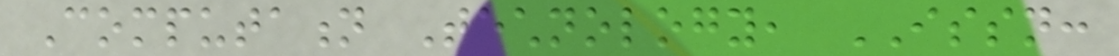Computation Technology, ISSN:
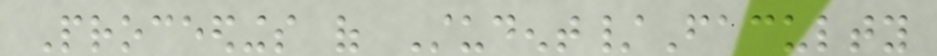Proceedings of Student/Faculty
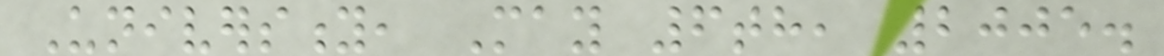University, May 6th, 2005.
